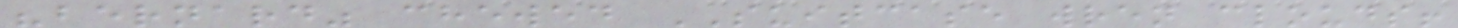"bernard" chewed SUITCASE wren clouds!
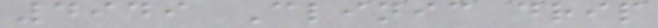4949 Clinic drip
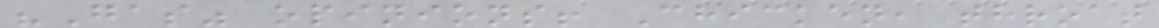"Gas" opinions! Chicken, throat
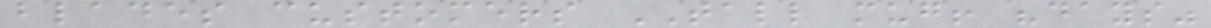blades customers TALL mug! "days"
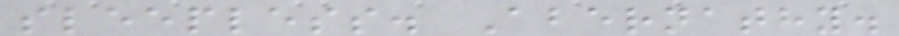sleepless. Abernathy.
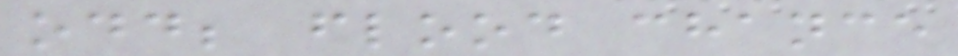odd; flood chance
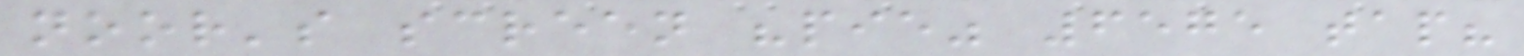noor's screen "pie" 6575 tap?
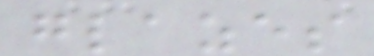glazes
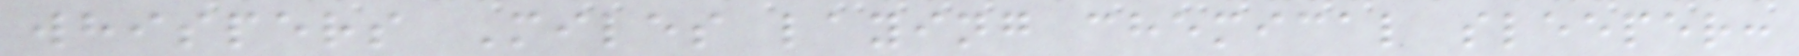whispers Miles laying chemical sleeper:
